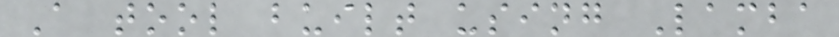A tool built using Lamba
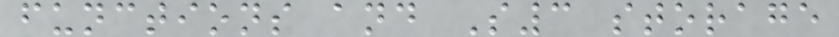functions and S3 storage
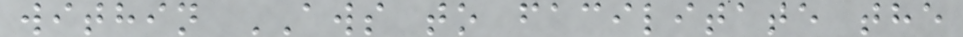within AWS to facilitate the
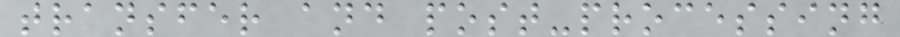transfer and post-processing
